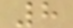8
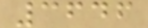3646
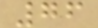76
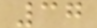37
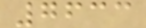7633
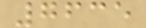7635
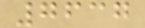7637
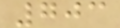703
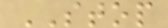STOP
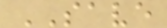SAVE
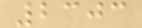2303
